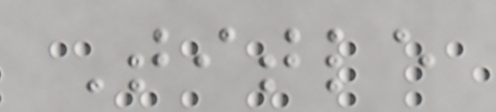Title
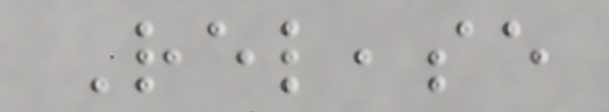Release
